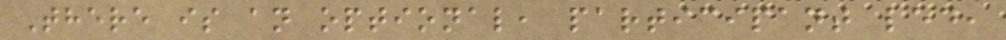There is an optional, participant led,
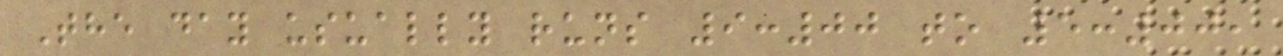The day usually runs 9:00 to 5:00,
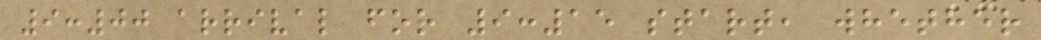9:00 arrival for 9:15 start, whether
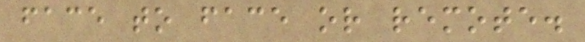face to face or remote.
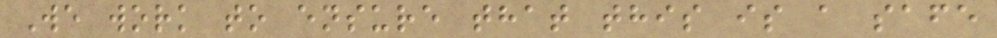We work to ensure that this is a safe
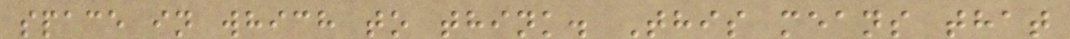space in which to think. This means that
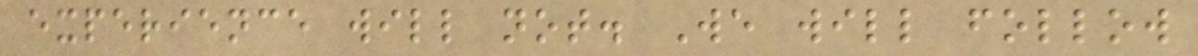experience will not. We will follow
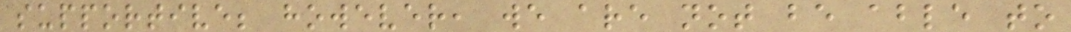supportive; however, we are not be able to
